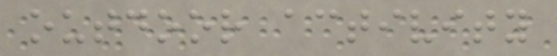outdoor activity
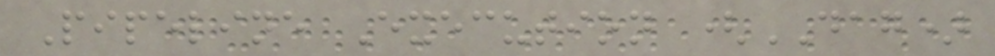Pipeline Execution (DAG)
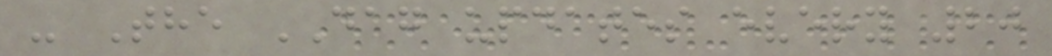- The DAG updates every 20
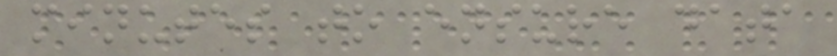minutes to ensure data
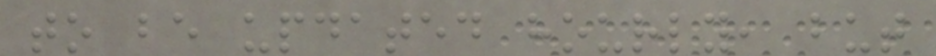to be updated hourly, but
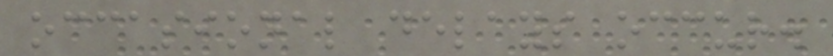occasional delays occur.
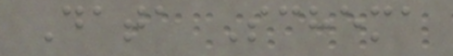Data Schema
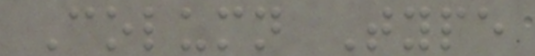Column Type
